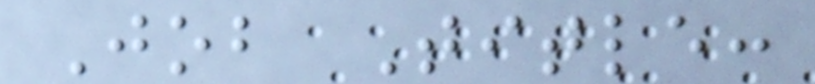Job Title:
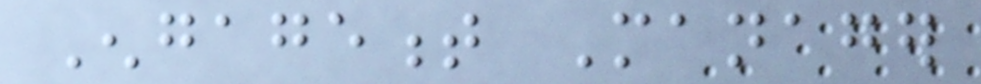Engagement Manager
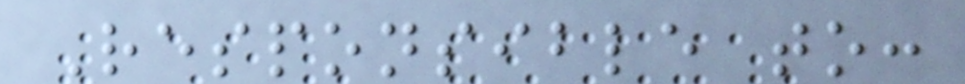Responsible to:
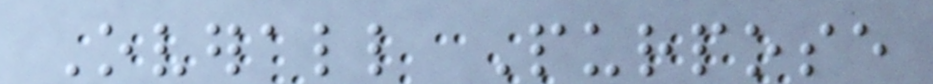Overall Purpose
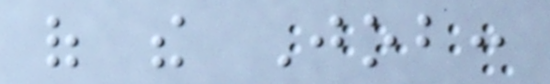of the Job:
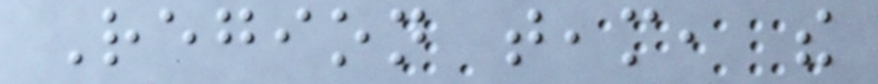Region team, the
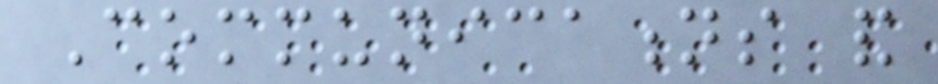Communications and
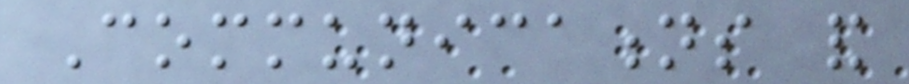Communications and
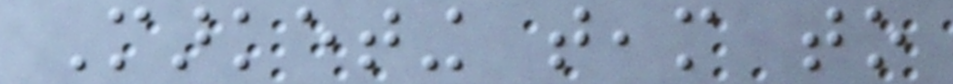Marketing team to
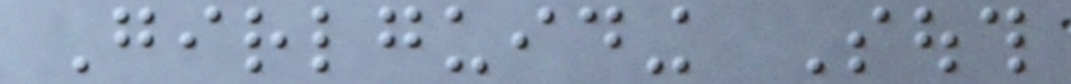Girlguiding South
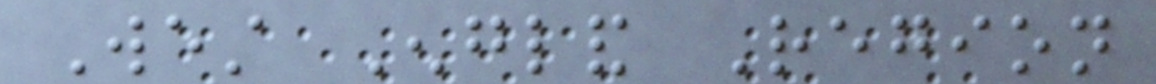West England Region
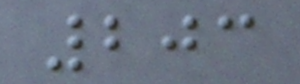203
